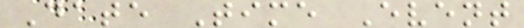Date Time Event
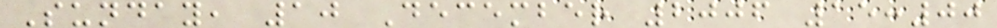Sunday, 10 December 2006 15:00
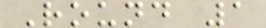Round 1
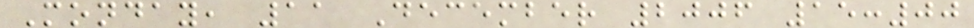Monday, 11 December 2006 15:00
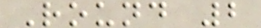Round 2
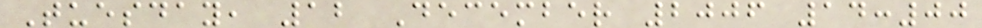Tuesday, 12 December 2006 14:00
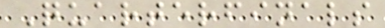Quarterfinals
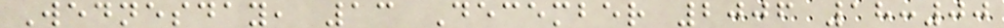Wednesday, 13 December 2006 18:00
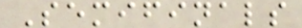Semifinals
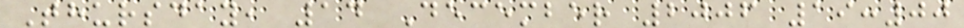Thursday, 14 December 2006 19:00
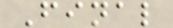Final
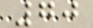70
